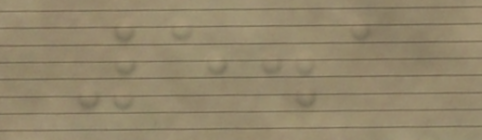5.1
